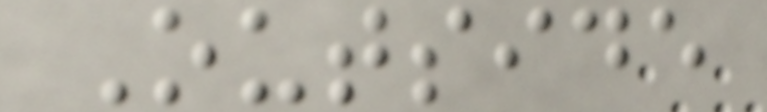Outside
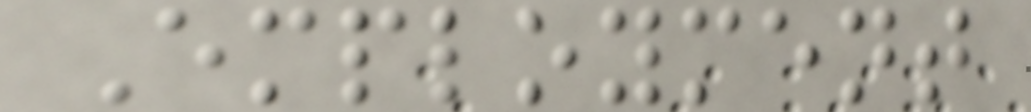Employment
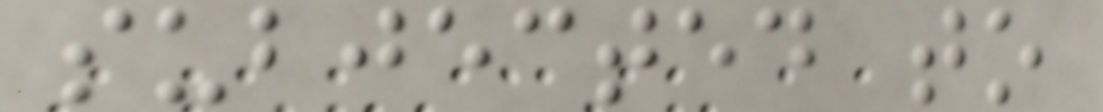subjected to
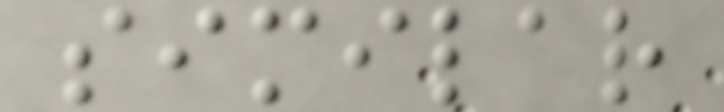similar
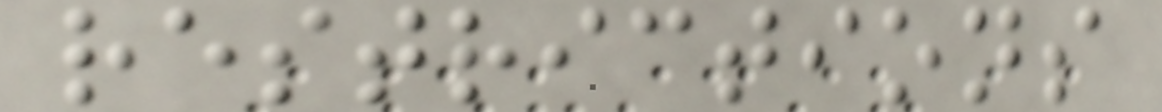restrictions
